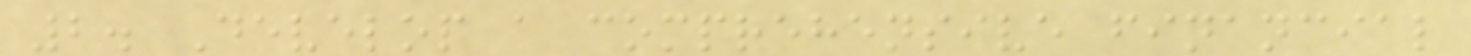2. Develop a comprehensive financial
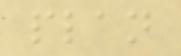plan
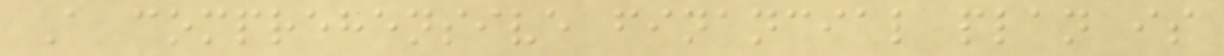A comprehensive financial plan is
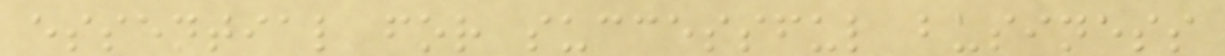essential for successful business
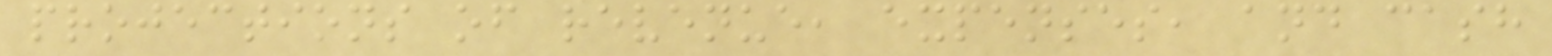projections of revenue, expenses, and cash
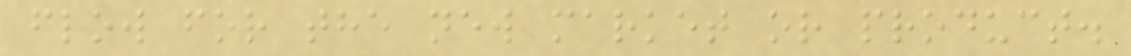flow for the new market or product.
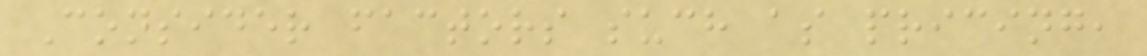Consider factors such as pricing,
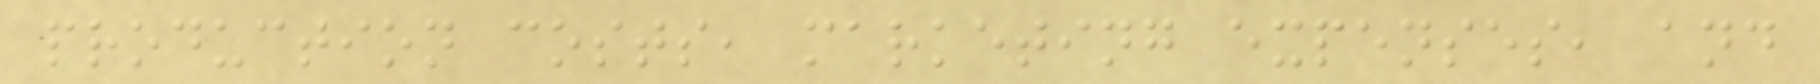production costs, marketing expenses, and
